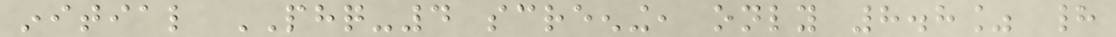initial PHQ-4 screening, only 8.8% had
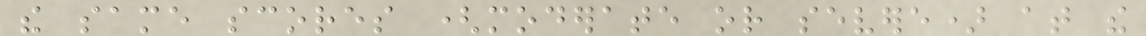the same scores (moderate or severe) at the
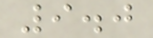9.0
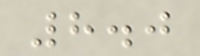8.0
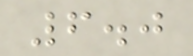6.0
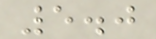5.0
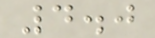4.0
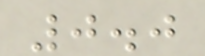0.0
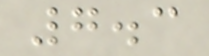7.3
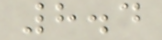8.4
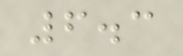6.3
